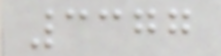3377
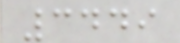3449
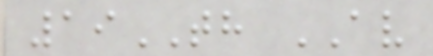19TH AV
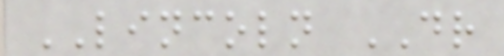LINCOLN DR
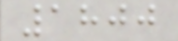1800
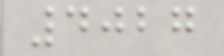4027
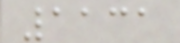1131
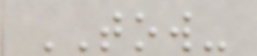TOW-
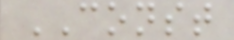CONST
